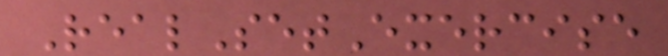RealSetExercise
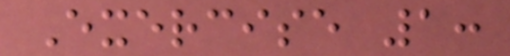Exercise 1:
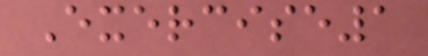Exercise1
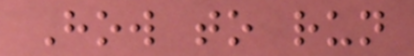How to run
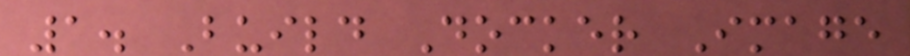1. Build Docker Image
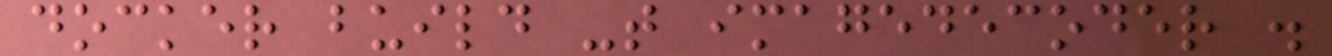docker build -t imagedecoder .
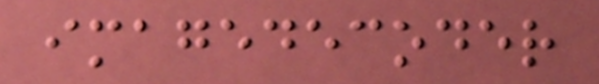imagedecoder
